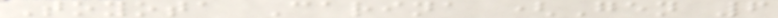Toyota Carina (Gen 6
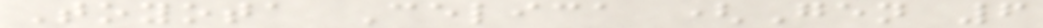Toyota Celica (Gen 6
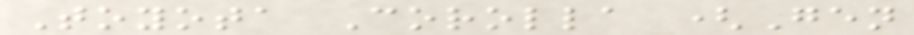Toyota Corolla (Gen
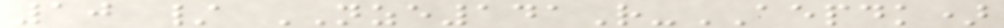10 / NZE141R-AEPDK)
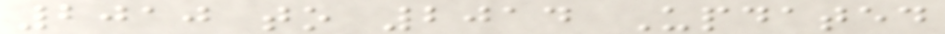2010 to 2014 Updated
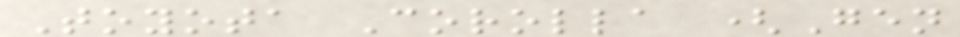Toyota Corolla (Gen
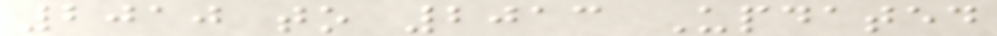2010 to 2013 Updated
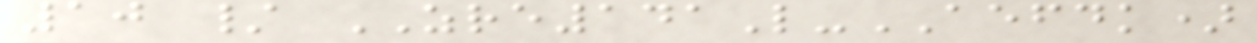10 / ZRE141L-AEFDK)
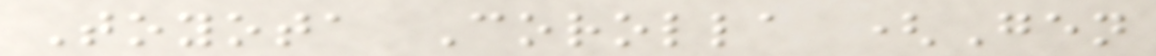Toyota Corolla (Gen
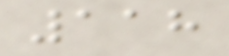118
